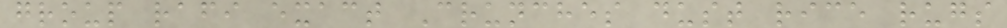group rafi exact Crunches dust rice rugs
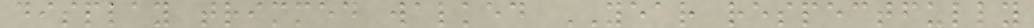display trimmed walked YEAR respectfully
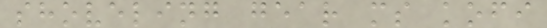shoveling gear ms kofi
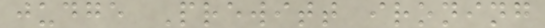judge Prewitt ironing
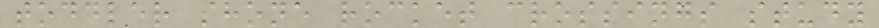toddler shone rocket crossings study
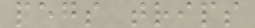pegs trips
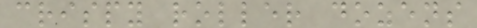crispy roller dozens
